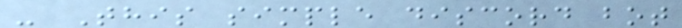- This simple discord bot
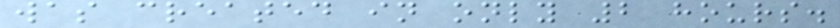was created in only 2 hours.
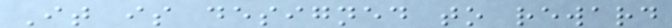It is designed to reward
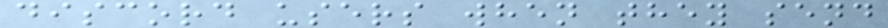discord users when they send
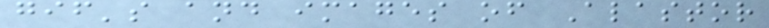gif's and images of Alastor
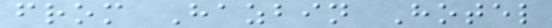from Hazbin Hotel
